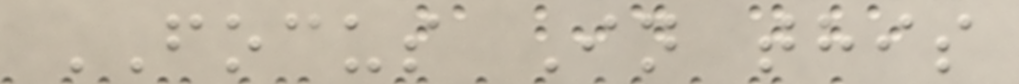FOCUS In this
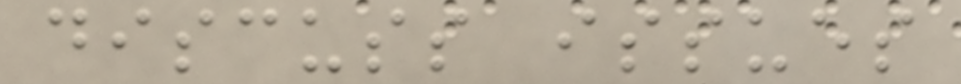discuss issues
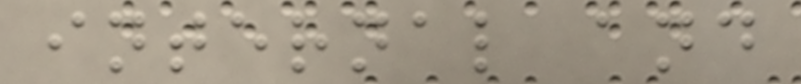internal and
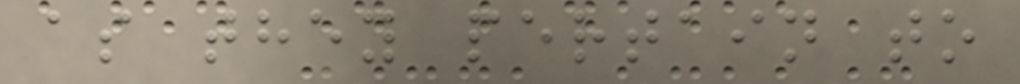as they pertain to
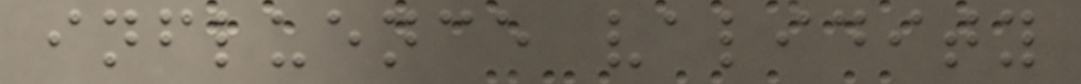influence validity
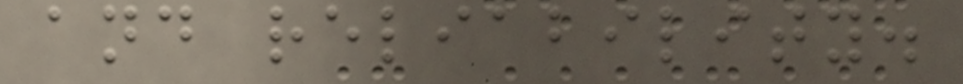and reliability.
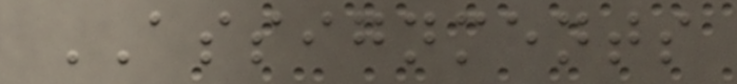ASSIGNMENTS
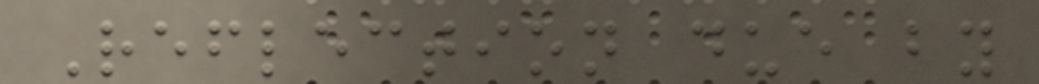Reflection due by
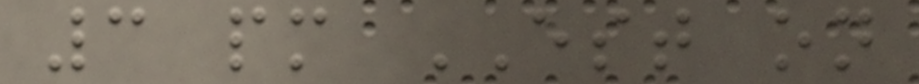3 pm EST on
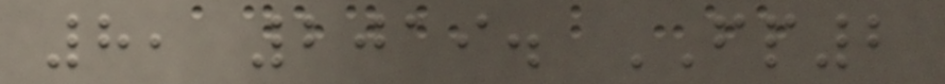8, 2019. FP2
